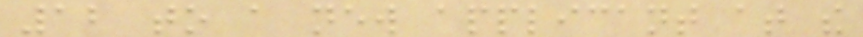12 to a new applicant at the
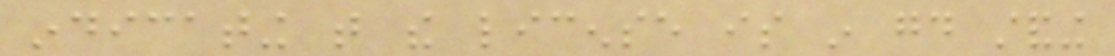indicating that the license is in good standing
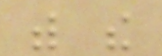with the
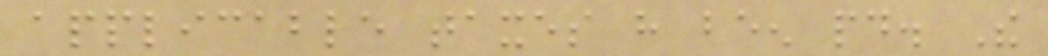applicable taxes have been paid. The
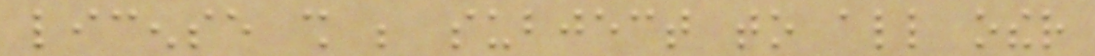license shall be subject to all other
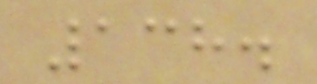138.
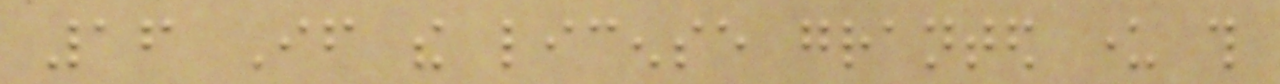16 If the license granted under this
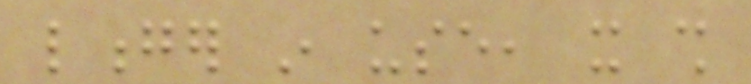longer in use, it shall
